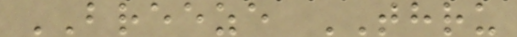BREEZE THRU
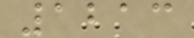1213
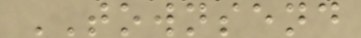TOWNSEND
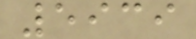5939
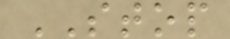STOP
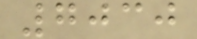7030
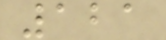121
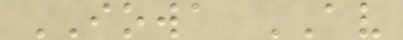IOWA AV
